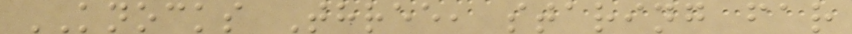KNOCKS Three, staring far
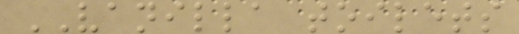VANILLA toilets
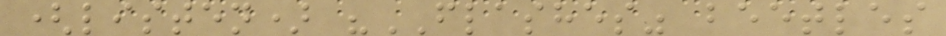(listen) "FLASHES" beetles
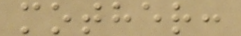mother:
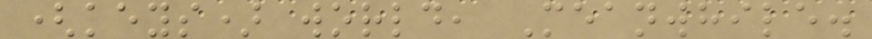(keys) world, Meanwhile.
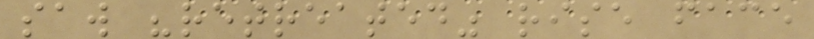saw "retreated" rise face
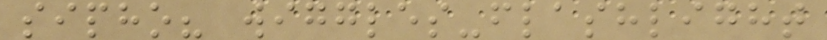sipho? wiggles-flashlight
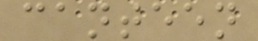canteen
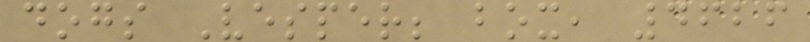dogs Vesper; box, 4626
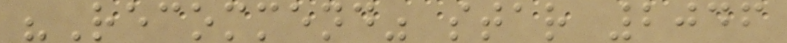"Recommend" star 2046
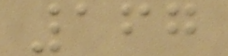167
